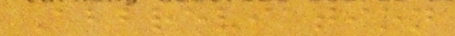Abbreviation
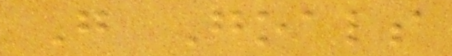G Goals
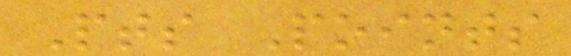Pts Points
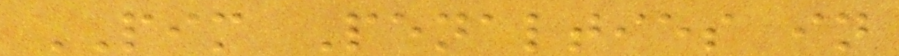PIM Penalties in
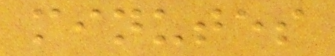minutes
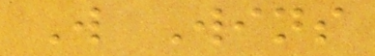W Wins
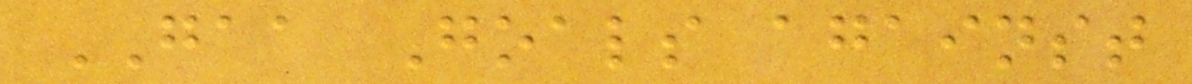GAA Goals against
